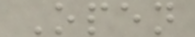Open
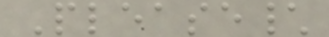Please\
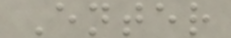Enter
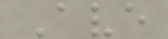Ave
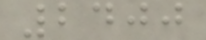2400
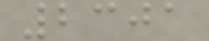2301
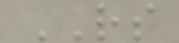RS
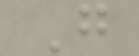G
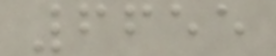6655
